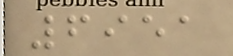6951
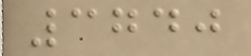3740
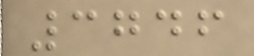3746
